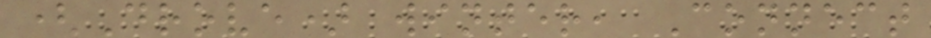(Drove) winter, Connect
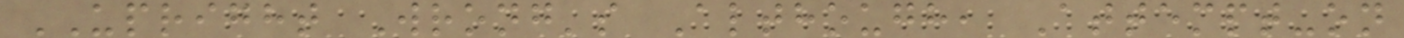UPRIGHT Wrong's Although, Attempt-on
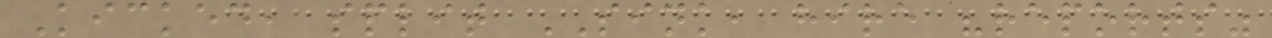Kicked, split SINK, hire "reports"
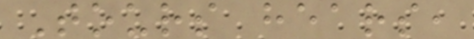Tours hears,
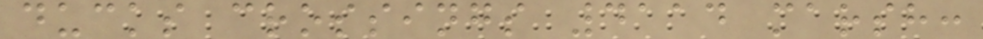ducks crossings 4114 marsh:
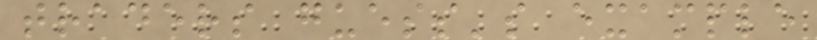traders guess's example
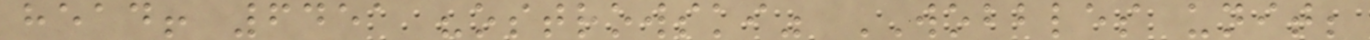head! 6451 "ostrowski" WOBBLES unit;
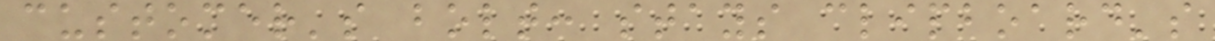customer's bolt: stays clipboard's
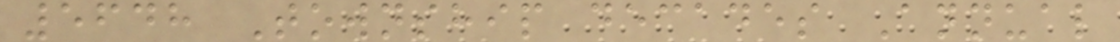5648 Township decades Annual
